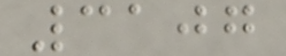3107
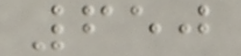650
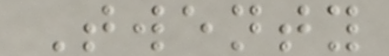Twenty
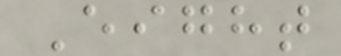Eight
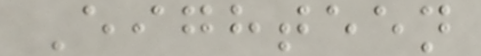Eighteen
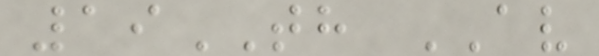19TH AV
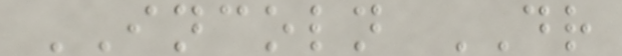INCOLN DR
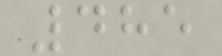485
